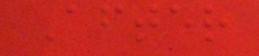After
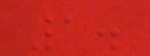1.
